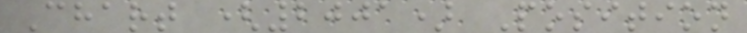Chart (2001) Position
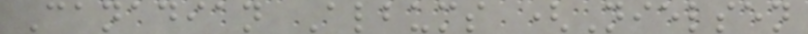Canadian Albums (Nielsen
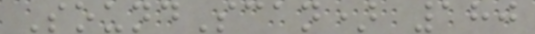SoundScan) 180
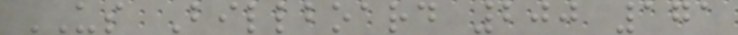US Billboard 200 171
